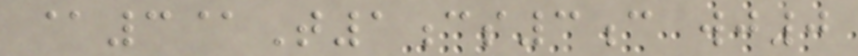@3@T1cs3c wj0
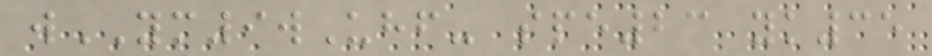wYM9wUhf- spe23 yk35
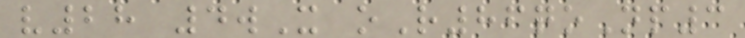v28 4wX oR86qoNp3
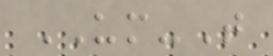UM-T
